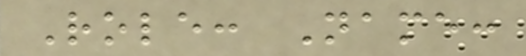Role: Name:
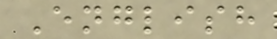English
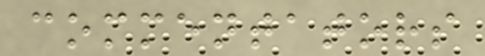commentators
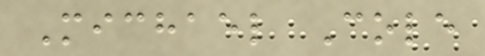Michael Cole
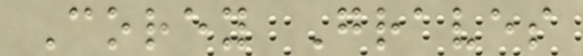Corey Graves
